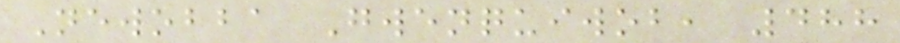Newobba Gwenquiwob, 488
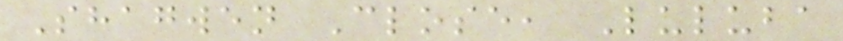Shagwen Close, Luluba
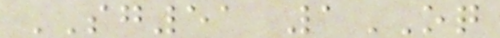SG51 1OQ
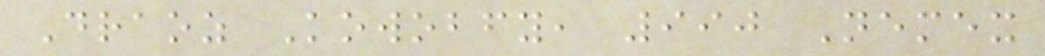Draoz Kowobfy, 990 Nemex
